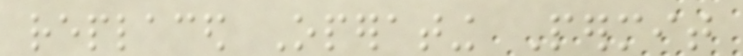replaced Operating Permit
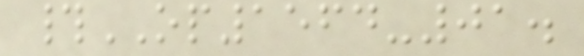#OP1564-01.
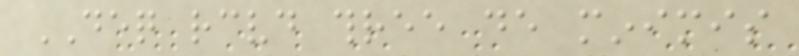DEQ received three de minimis
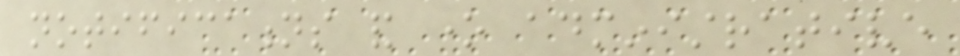notifications and one administrative
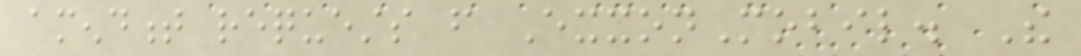amendment requests from ExxonMobil. The
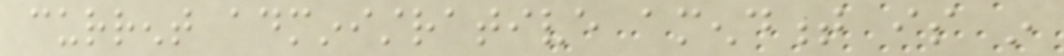current administrative amendment is in
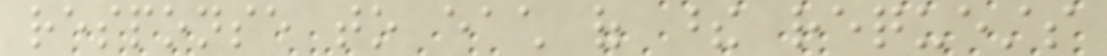response to each of these requests
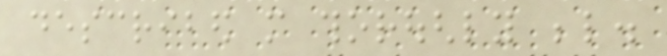described more thoroughly below.
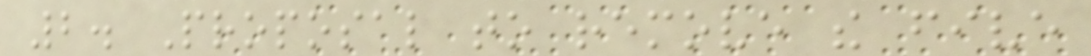2. Proposal to remove the five
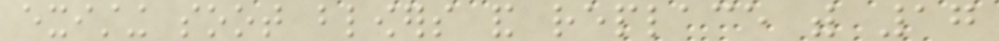existing soot blowers and replace with 17
